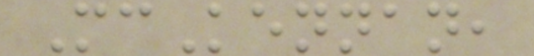McKennan,
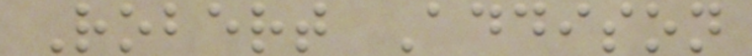Robert Addison
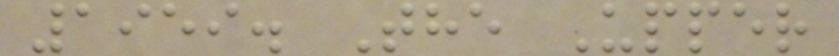1959. The Upper
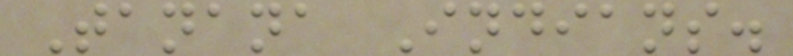Tanana Indians.
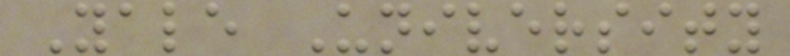Yale University
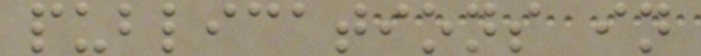publications in
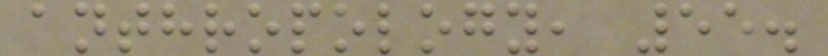anthropology, 55.
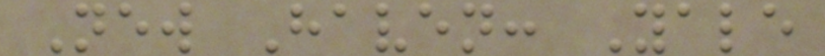New Haven: Yale
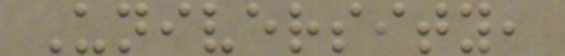University,
